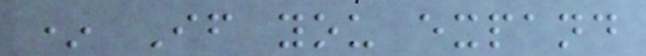* If you expand
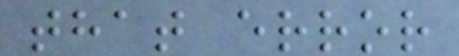that error
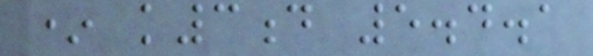* k3d 5.4.1
